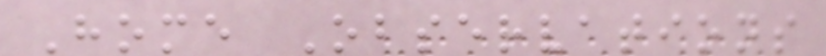Home Observations
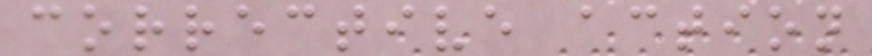corrective action
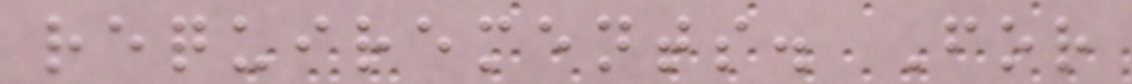requirements. For
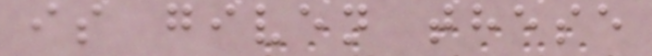is given these
